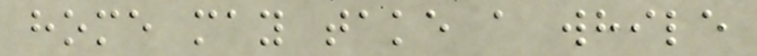home may take a while
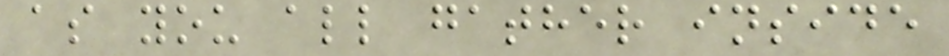as you all gather inside
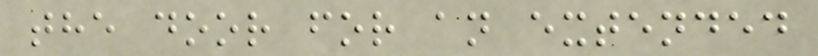the door for an extended
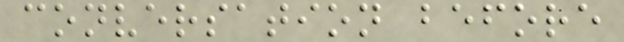conversation before
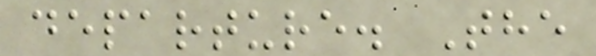departure. The
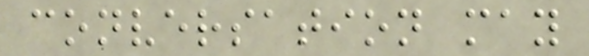conversation may
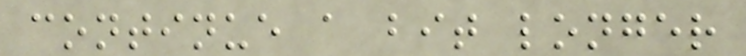continue a bit longer
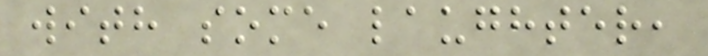with some laughter,
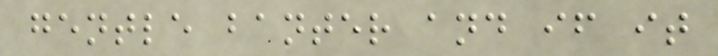gentle banter and if it
